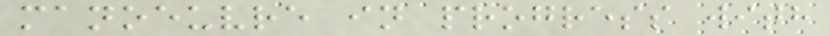manoeuvre in progress with
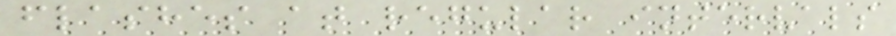flashes at regular intervals
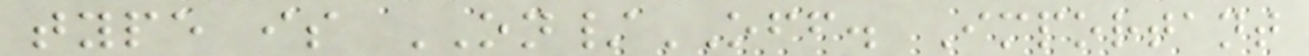type is ON/OFF. Important
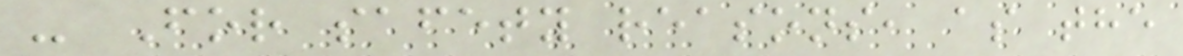- For safety reasons, as the
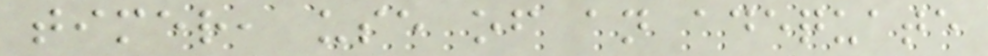timer, use of an adequate
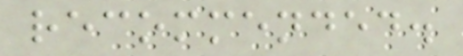recommended.
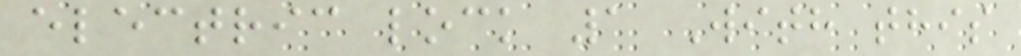electric lock 1 With this
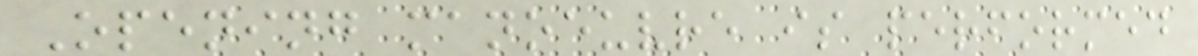Opening manoeuvre is performed
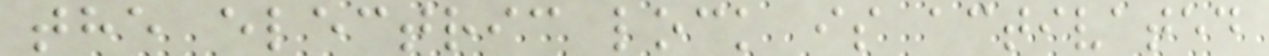the electric lock is activated
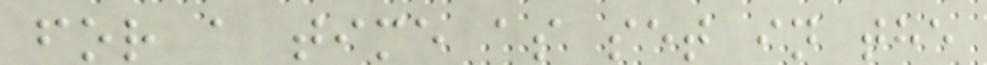for a time as set in the
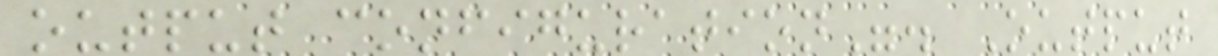output configuration". Output
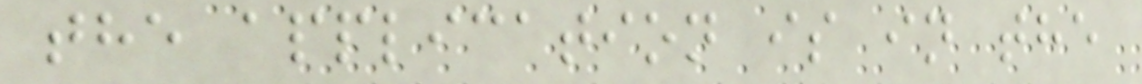the application is in the
